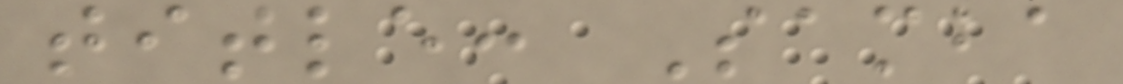title: Samba
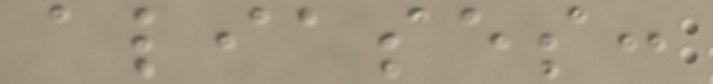aliases:
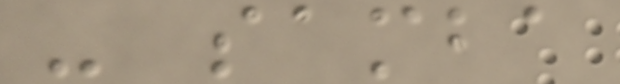- samba
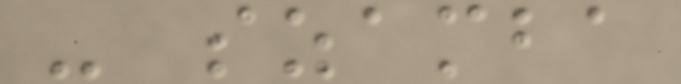- szamba
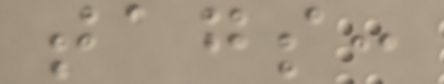tags:
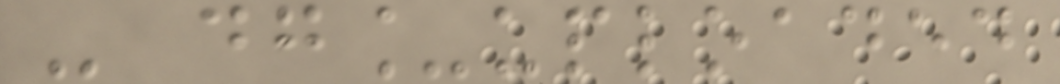- dg_uploaded
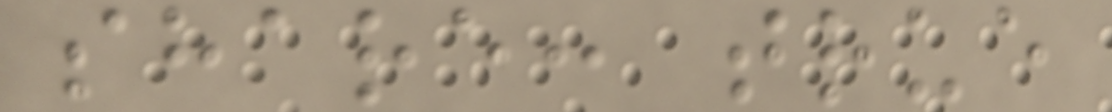share: true
